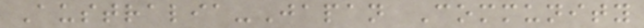Australia-Japan Community
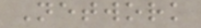Network
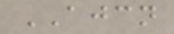AJCN
